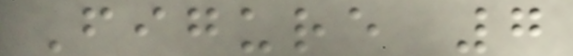Figure 7
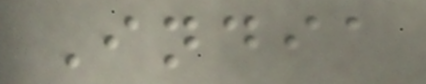India
